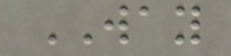WAY
